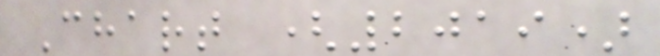Chart (2019)
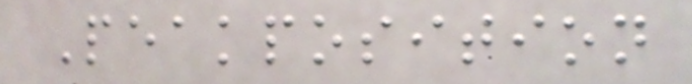Peakposition
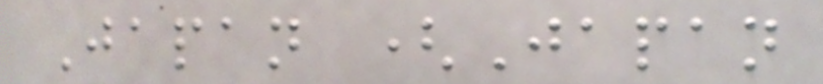Japan (Japan
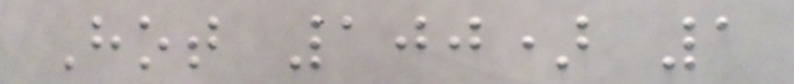Hot 100) 1
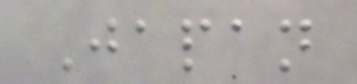Japan
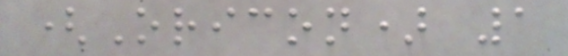(Oricon) 1
